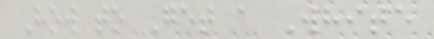How to Get a White
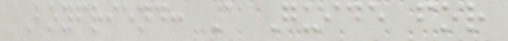Boyfriend: A Guide for
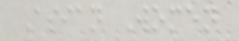Asian Women
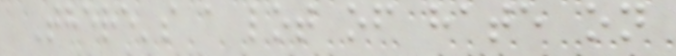There's a lot of hate on
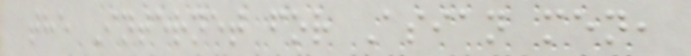the Internet for Asian men,
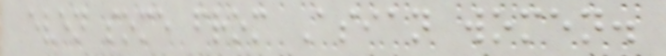even some from Asian women.
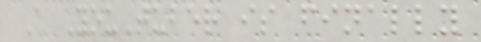A YouTuber is finally
